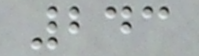243
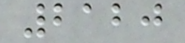2120
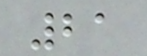21
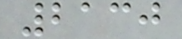2130
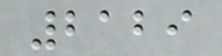2129
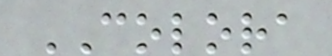COLORA
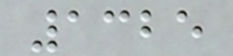1325
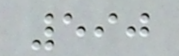590
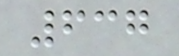637
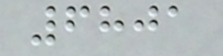6801
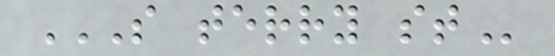S TERRY ST
